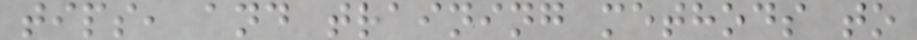tips, and training methods to
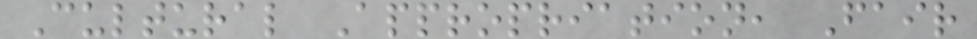Cultural Appropriation, Fair
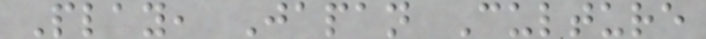Play, Japan Culture
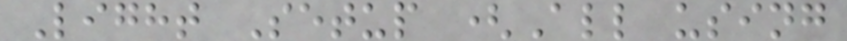Light Setup (All using
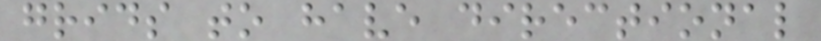grids to have directional
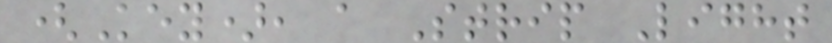(Key), a Strip Light
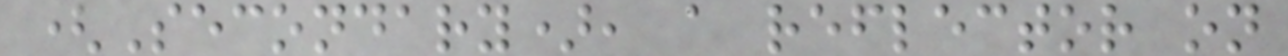(Secondary), a reflector on
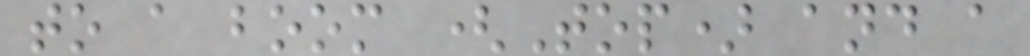to a boom (Top) and a
